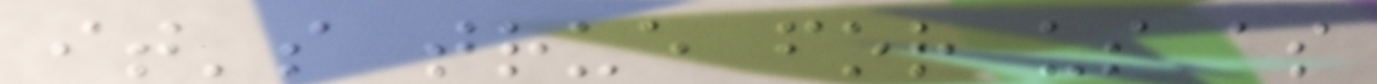it's true for us as
